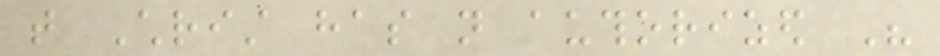that Christ has not authorized His
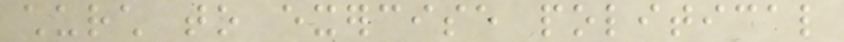church to exercise political
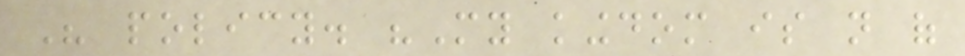His policy. "My kingdom is not of
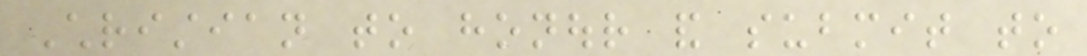Christian to honour and submit to
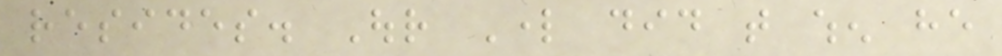resides. Our Lord did that when he
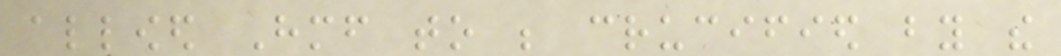allowed Himself to be crucified by the
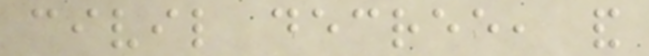civil decree, and
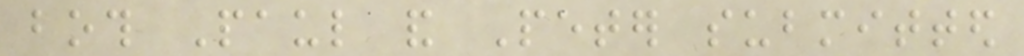both Paul and Peter submitted
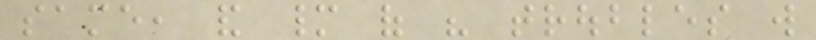same, and many of his troubles will
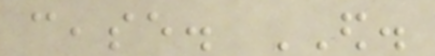cease. ED.
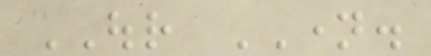OUR NAME.
